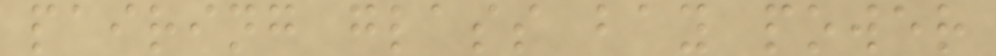pairing glass bay power
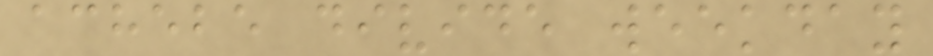achebe divide weekday
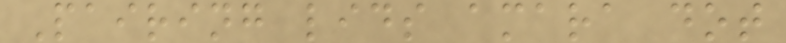Pairing lids amara dot
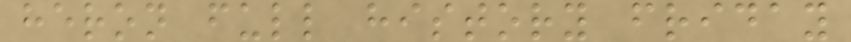heron full history friday
